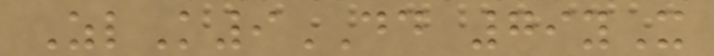ZlK9DD 79yX
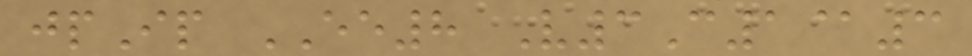jpIp EE8 V3C1@3
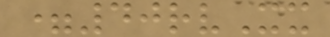=40rvXx
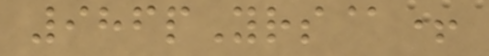986pYrs@+
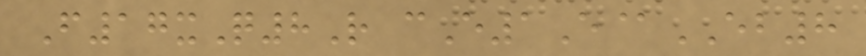F17xQ8R cE1E@EB8
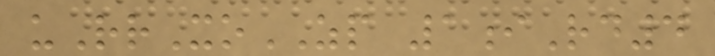uRrXoZP 1iRd4
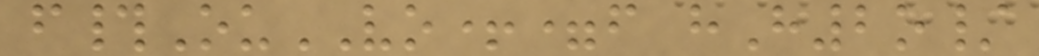f#OuVO+=f hH2o/
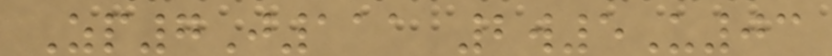Zp7J111 2w5U03
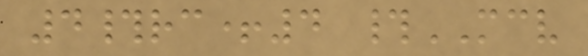4#rc+4 #MCV
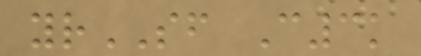yrSF C3k
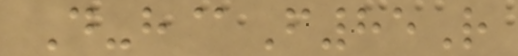D-h@F85R
